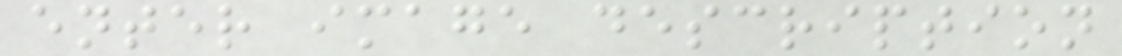enter image description
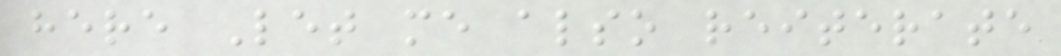here Let me also reiterate
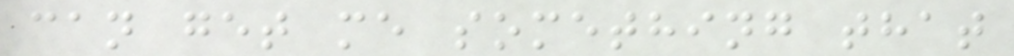can get me something that
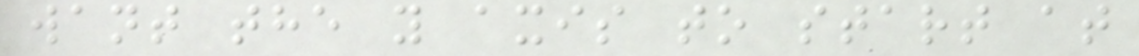want the y axis to start at
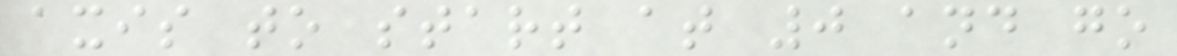axis to start at 0 and go
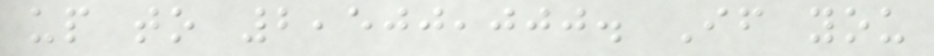up to 2,500,000. If you
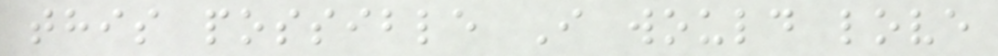this possible I would love
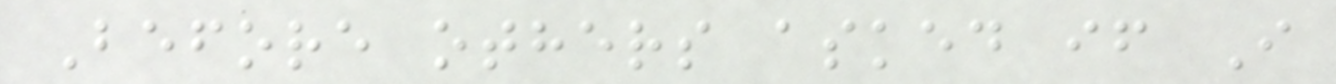Before others asked if I
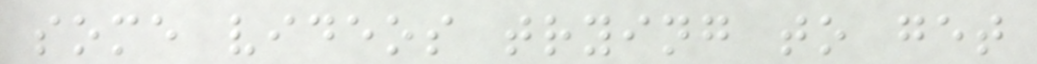some videos trying to get
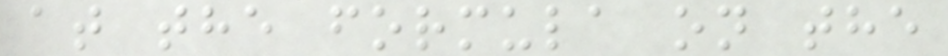at the formula on the
